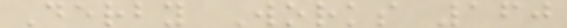Derby Works 160
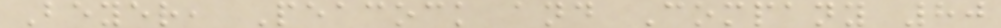Beyer, Peacock and Company 80
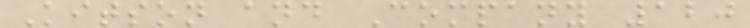Kitson and Company 120
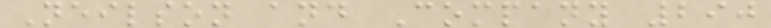Neilson and Company 290
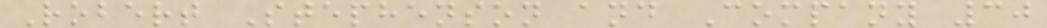Robert Stephenson and Company 30
